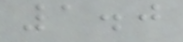1.0
